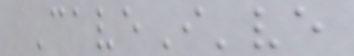CaveI've
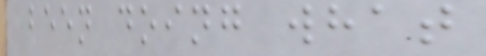been doing what
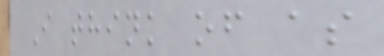I think of as
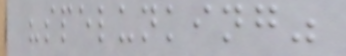"spelunking"
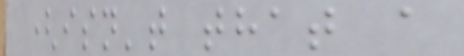(isn't that a
